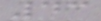43
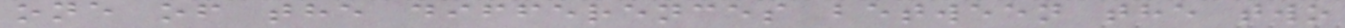one of the differences between the two
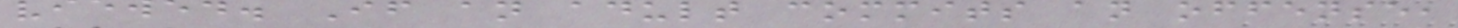viewed. If an adult commits an offense,
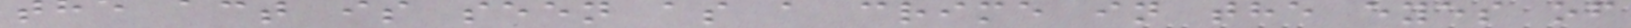the act is seen as a crime in the eyes of
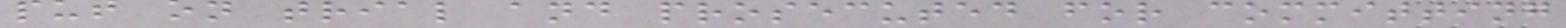put on trial and prosecuted for committing
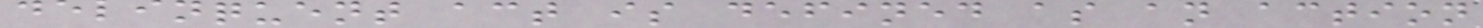delinquent act is defined as an action
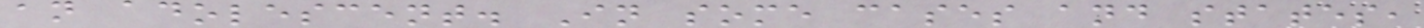an adolescent. In some cases and states,
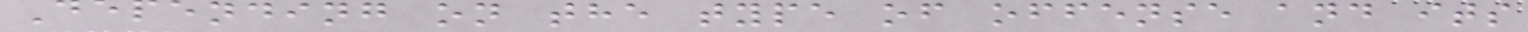Depending on the type of offense and its
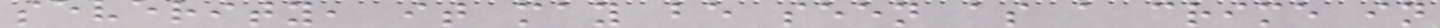severity, it may be seen as a crime in
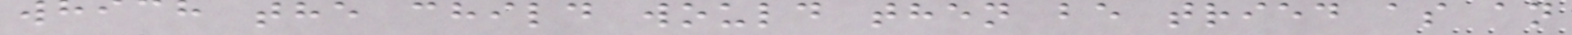which the child would then be tried as an
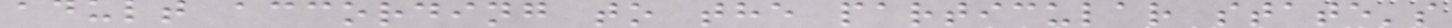adult according to the particular state's
